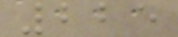225
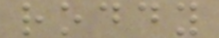roddy
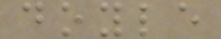doyle
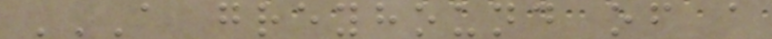A GREYHOUND OF A
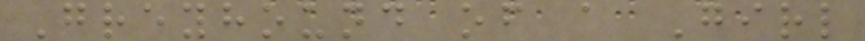Greyhound of a Girl
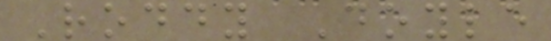Roddy Doyle
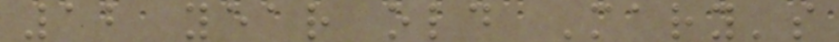12 year old Mary's
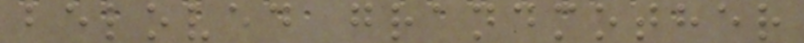beloved grandmother
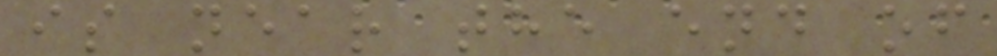is near the end of
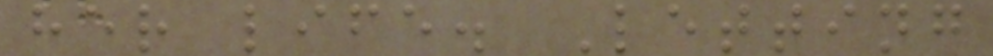her life. Letting
